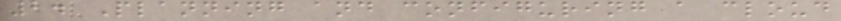2. Planning and configuring a cloud
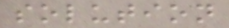solution
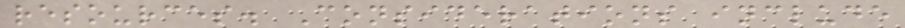resources. Considerations include
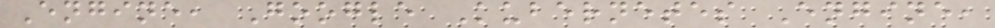Engine, Google Kubernetes Engine,
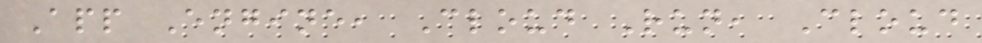App Engine, Cloud Run, Cloud
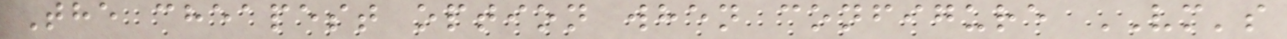The cheapest option when configure VM's
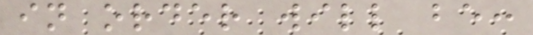in order will be:
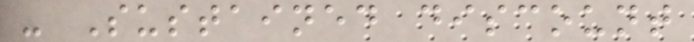- Sustained discount
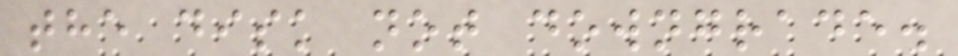the disk not downgrade.
